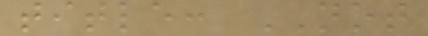title: NOT
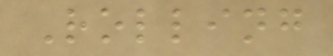Rolling
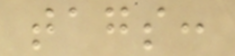tags:
